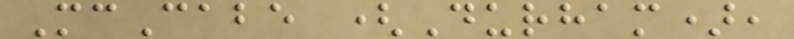McCabe (Durham),
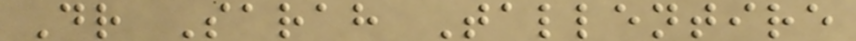Dr Sarah Tallentire
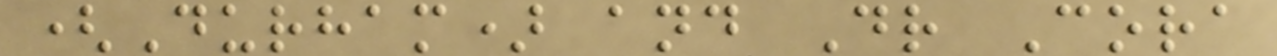(Durham) and Dr Cora
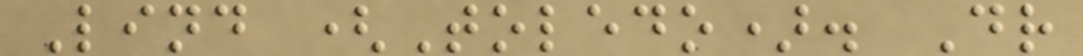Lind (Toledo). Dr
